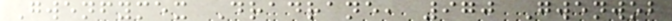Gwenfymex Dradrane, 970 Gwenwob
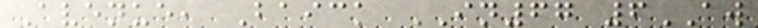Avenue, Baick IN67 6AW
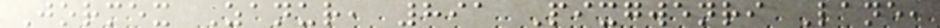Jormex Zanur, 891 Pixgwenri Lane,
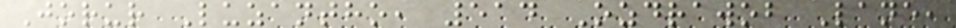Jorur Luzantho, 514 Ozdrawob Lane,
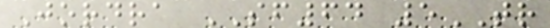Jordra SF64 5TR
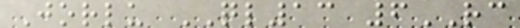Jorlu QL13 6RC
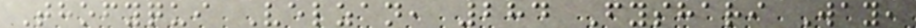Thofyqui Velzan, 284 Fyshari Way,
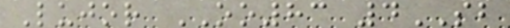Lujor OO83 4SB
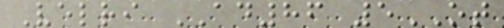Velri AD86 5OT
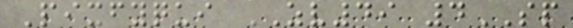Pixfyqui ZV49 4SP
